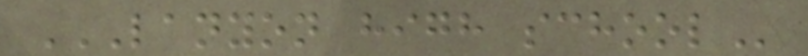LANYON HIGH SCHOOL
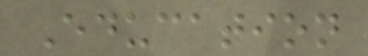Education
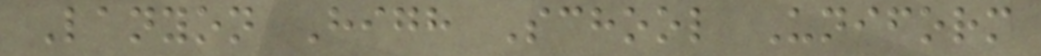Lanyon High School Uniform
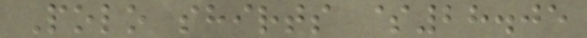Polo shirts $28.05
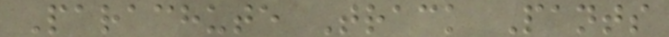Parachute Track Pants
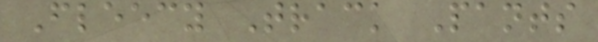Fleecy Track Pants
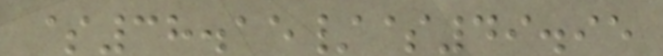$38.15/$49.95
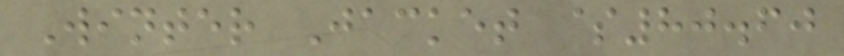Winter Jacket $80.60
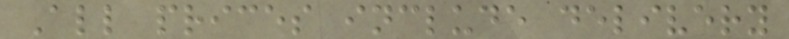All prices include delivery
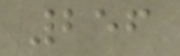256
